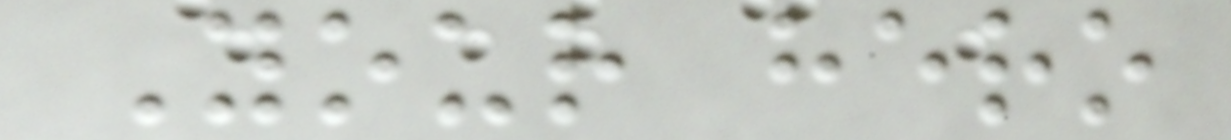Your hero
